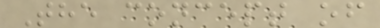The concept of
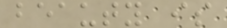beauty is
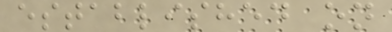established on
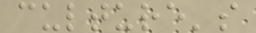culture's
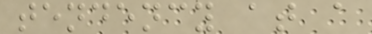tendency at a
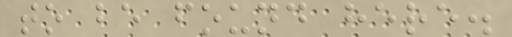to be found here.
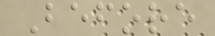Before
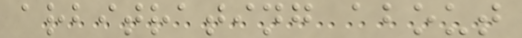arbitrating about
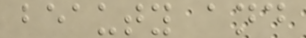beauty and
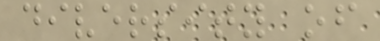diversity of
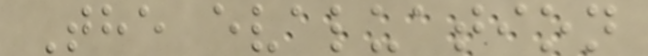The evaluation
